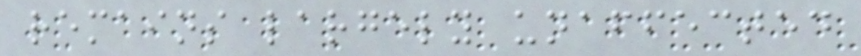remains largely unaffected
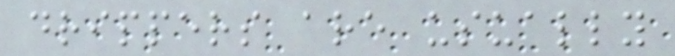drippers are usually
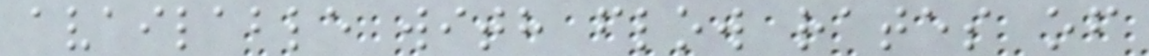available with flow rates of
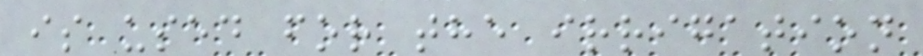is used for the irrigation
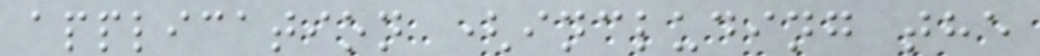application (including the
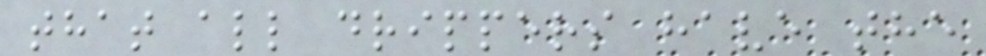that all drippers have the
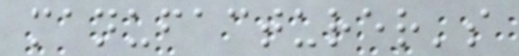manufacturer's
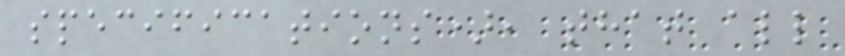specifications), that all
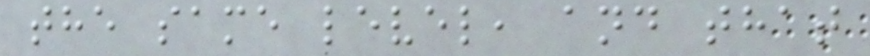the same level, and that
